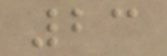23
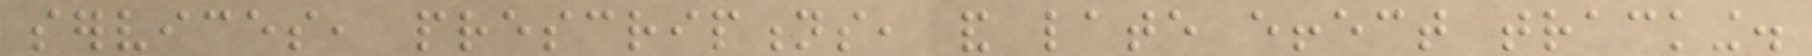services, prescriptions, and late effect tracking.
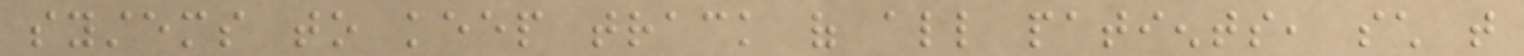systems to keep track of all patients, such that
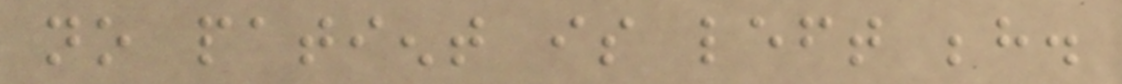no patient is left behind.
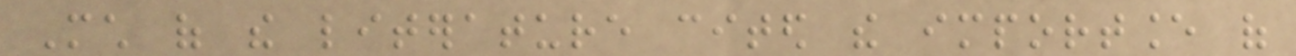Much of the literature cited the importance of
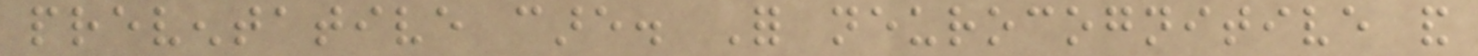preventative care. For neurocognitive and
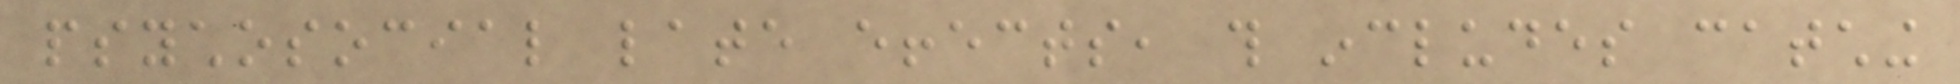psychosocial late effects, this includes catching
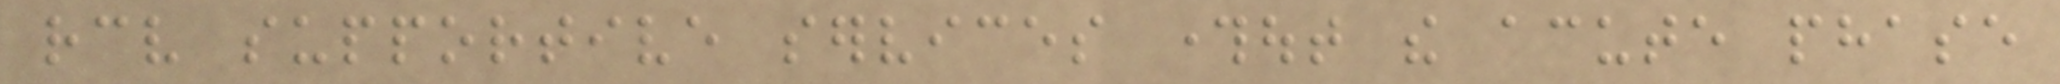receive supportive services throughout the acute phase
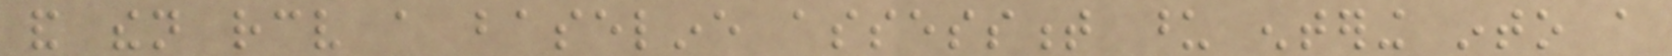and then receive a baseline assessment upon entering into a
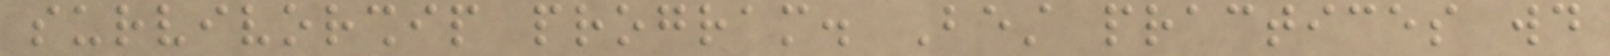survivorship program. Best practices would
